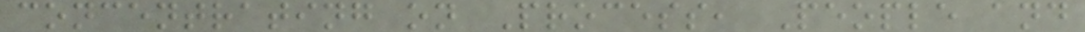concentrating on Process, People and
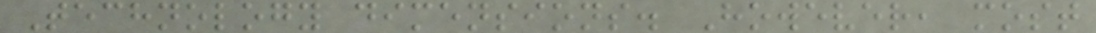Technology dimensions. However, most
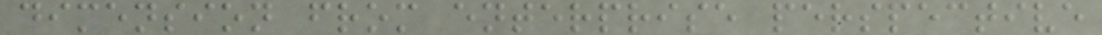dimension from enterprise perspective
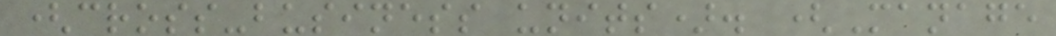(cross-business units). (Manage
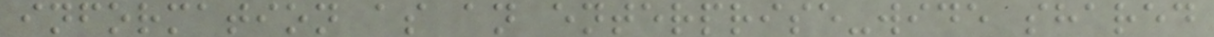information as an enterprise-wide shared
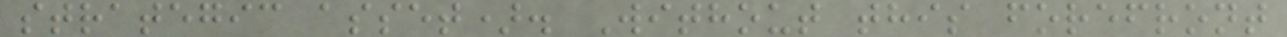strategic asset). Without this forefront
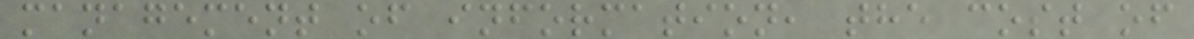management of information, the cost of
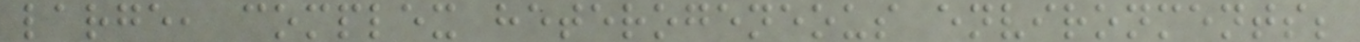large, complex heterogeneous environments;
